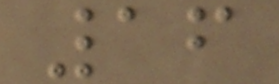16
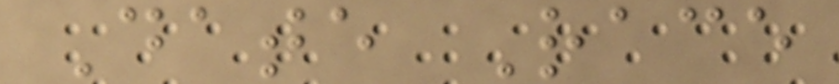Date Race
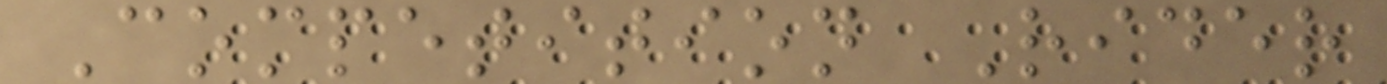Competition Rider
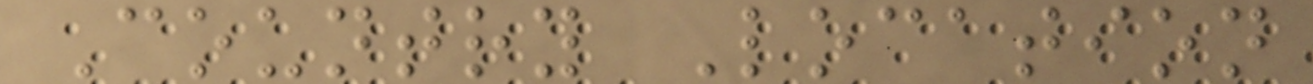Country Location
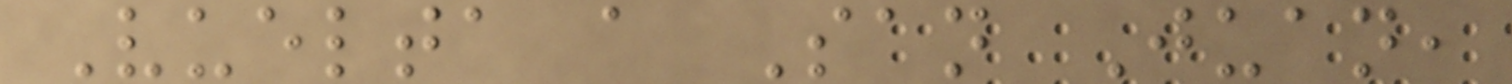Vuelta a San Juan,
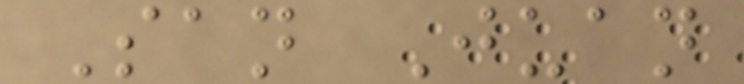San Juan
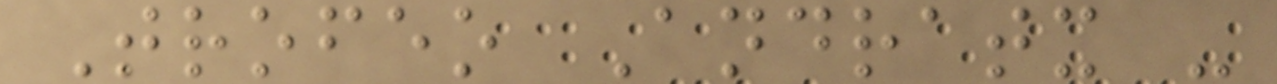Trofeo Andratx -
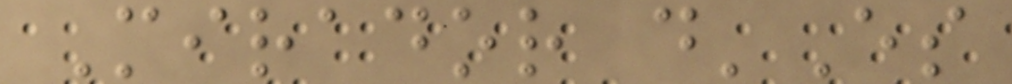Mirador d'Es
